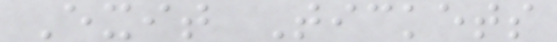Exit Tickets
